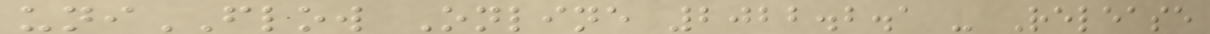uniFLOW Online 2022.2.1 - Release
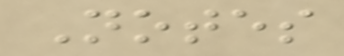Notes
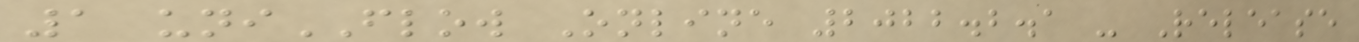1 uniFLOW Online 2022.2.1 - Release
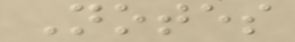Notes
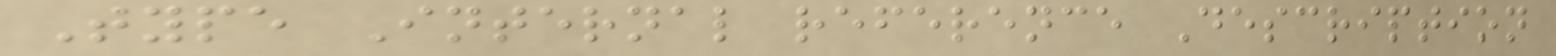Type Internal reference Description
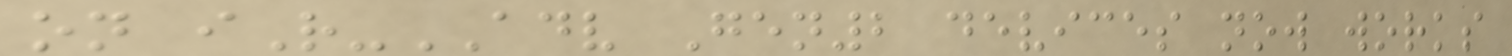on iR-ADV Gen2 devices now works
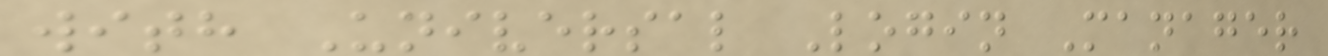with Universal Login Manager
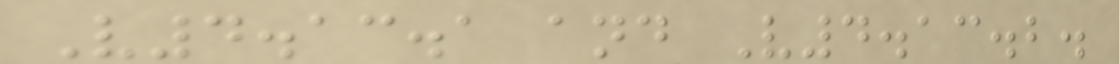V4.13.1 and V4.13.2.
